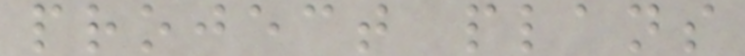project plans
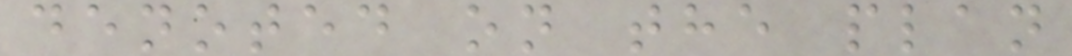denoted on the plan
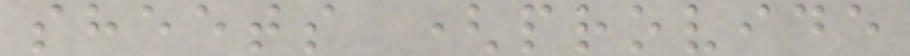sheets (provide
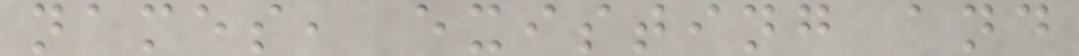names, existing and
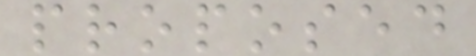proposed
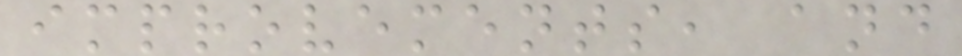improvements, and
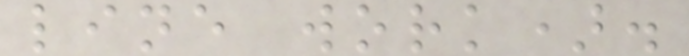line work).
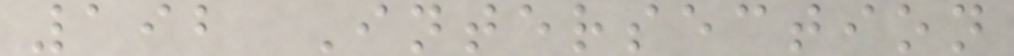192 Intersection
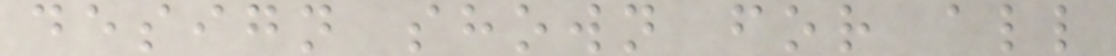design shown for all
